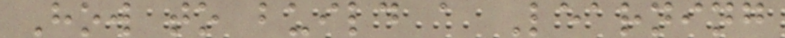How to build a Learning
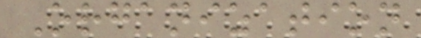Organization
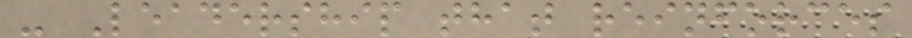- Leadership that reinforces
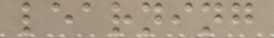learning
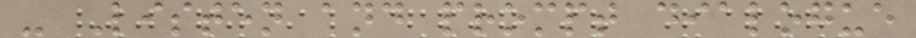- Listen and prompt dialogue
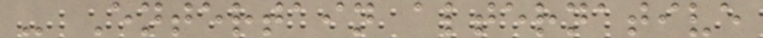- Entertain alternative
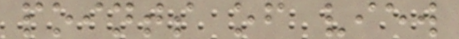points of view
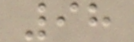98
